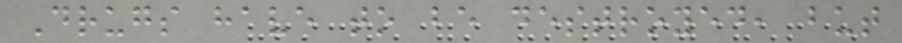Drugs have to be destroyed, but
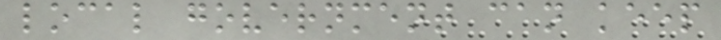local government can keep
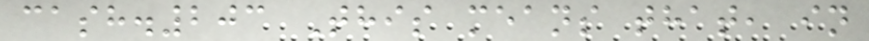cash.203 This means that, in
